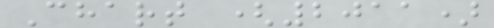Chart (2011)
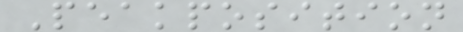Peakposition
